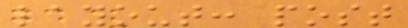layout: post
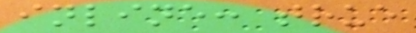inline: true
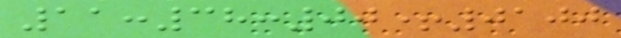11:38:00+0100
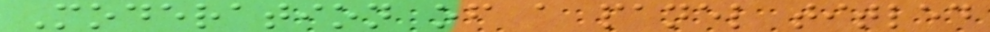Moderation of a panel titled
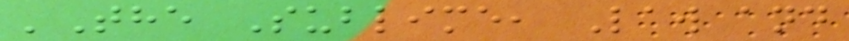'The Sublime, Law and
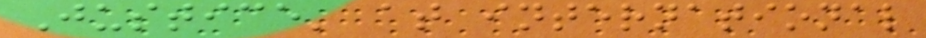Justice' at international
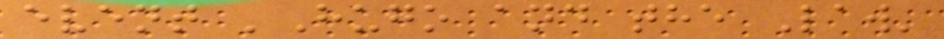event 'Hugo and the Law'
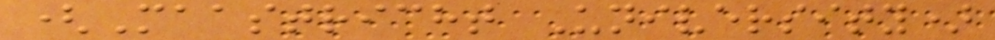(Maastricht University)
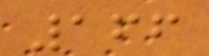166
